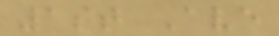1st Ave
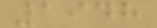1948
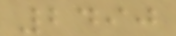2490
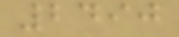2490
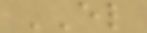EL
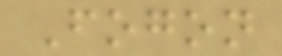Fogon
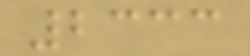2333
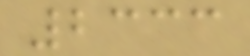2333
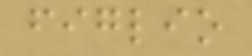figlio
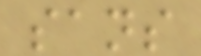sans
